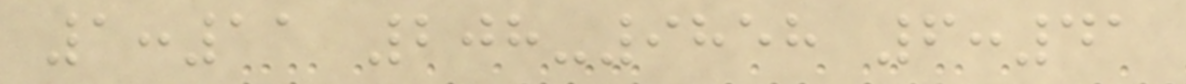1:11 208-9858 6:41
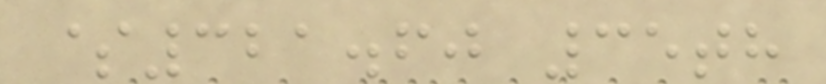$321.60 35th
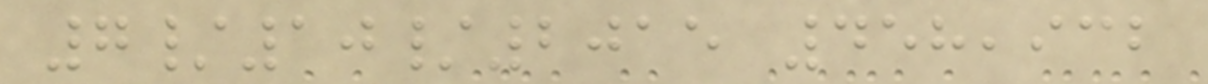7/10/2015 458,932
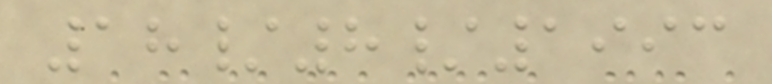18/8/1993
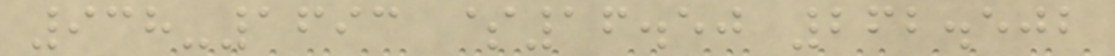938-1693 $16.50 262.502
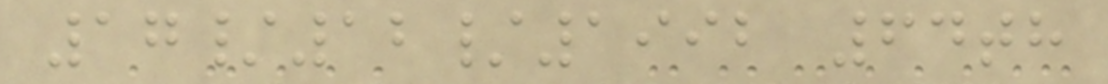17/12/1992 64th
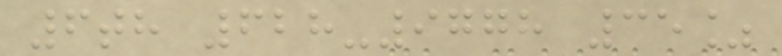6th 628-9778 35%
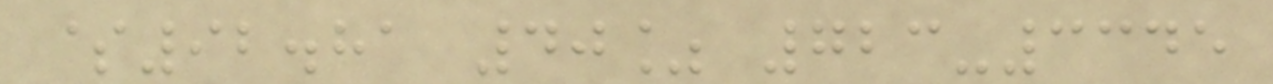$92.81 40% 723-3345
